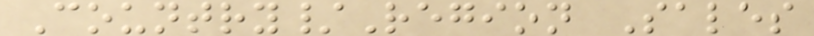Country/Region Sales
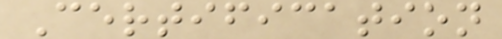Certification
